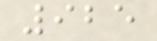925
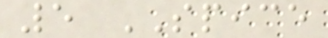5 SPICE
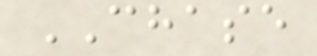CHASE
